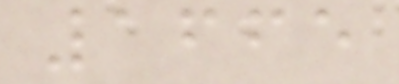1665
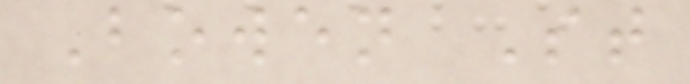Bowen St
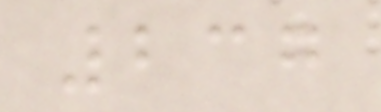237
